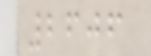2606
